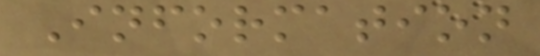Information
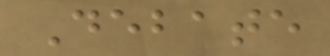Debate
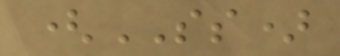(SS)
